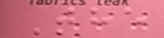The
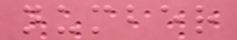number
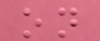on
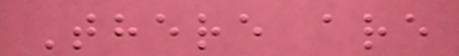There are
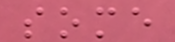some
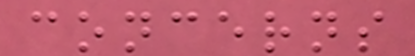concerns
